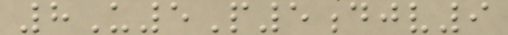8U5P5djv9
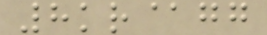8kr@gg
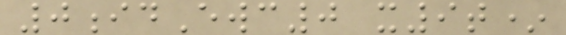0idEwc0 x9t*
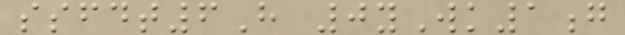ssfdt6H 0yWk1g
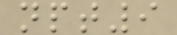npt9
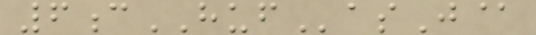6cHUFasJ@
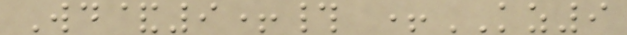Wd&9+# +KZ9
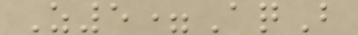Z5=AqB
